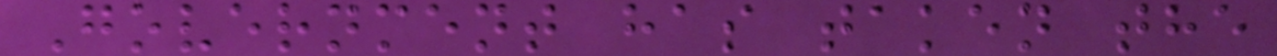Government has taken the
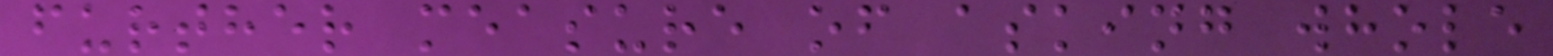further measure of asking whole
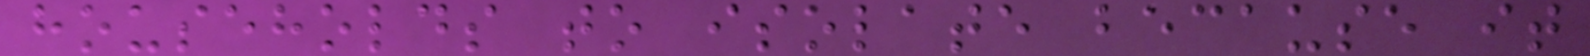households to isolate because it
